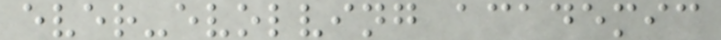ever-evolving academic
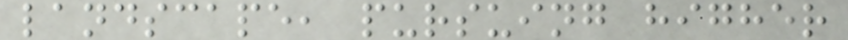landscape, pursuing higher
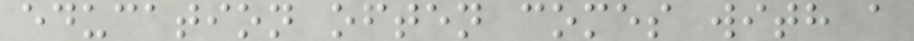education often comes with a
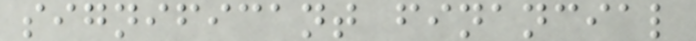significant financial
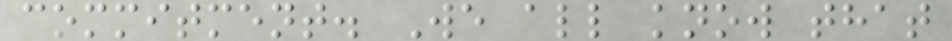commitment. We all know that
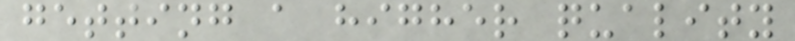getting a higher quality
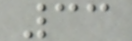33
